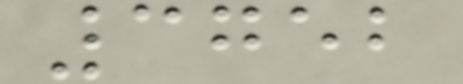3752
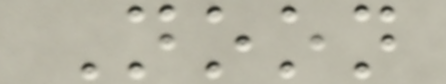Noon
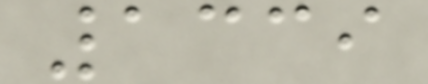1339
